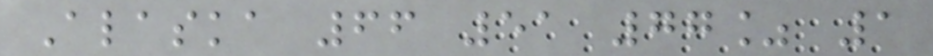Alaska 66 51 77% 1
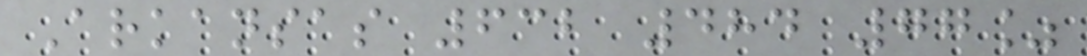Arkansas 632 484 77%
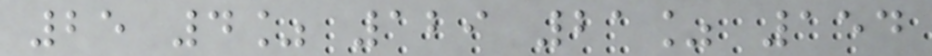25 4% 129 21% 154
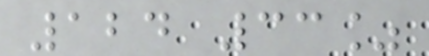124 33%
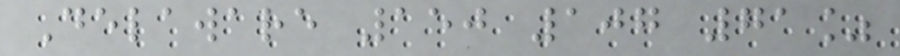Delaware 150 107 71%
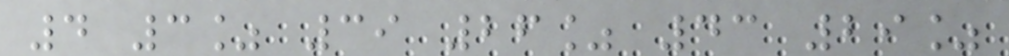4 3% 39 26% 43 29%
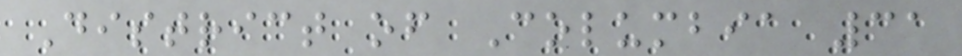District of Columbia 31
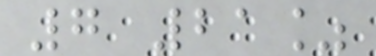7 21%
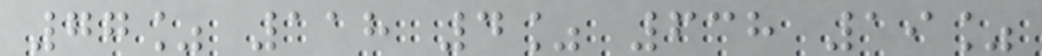77% 118 4% 638 19%
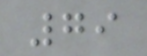79
